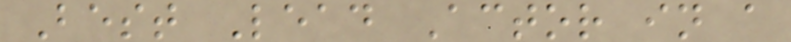Best Lead Actor in a
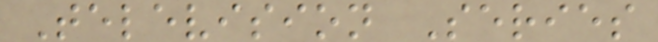Television Series
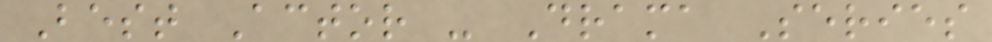Best Actor - Drama Series
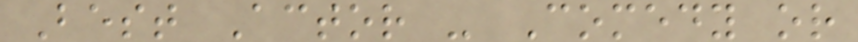Best Actor - Comedy or
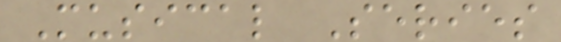Musical Series
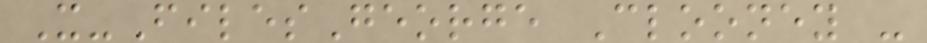X-FilesGeorge Clooney -
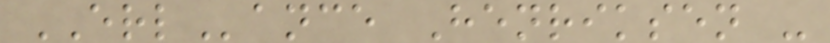ERLance Henriksen -
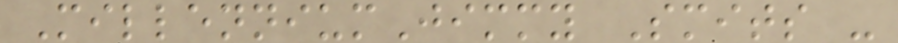MillenniumJimmy Smits -
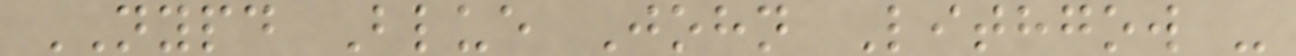NYPD Blue John Lithgow -
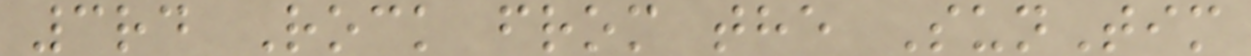3rd Rock from the SunTim
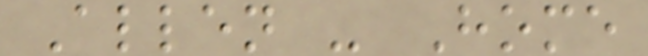Allen - Home
